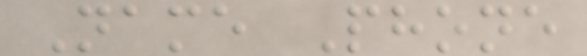Name Phone
